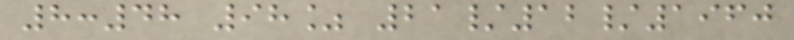8:48 98% 21/12/1960
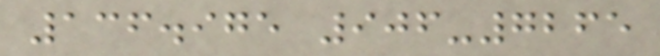136.975 906-7265
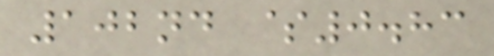102nd $0.83
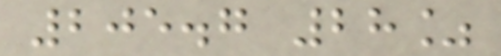205.7 28%
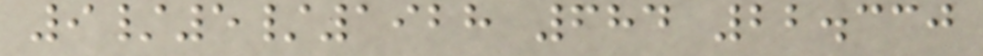9/5/1928 684 22.330
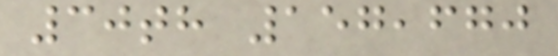30th 157,670
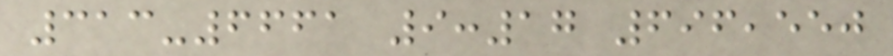313-6661 9:17 696,550
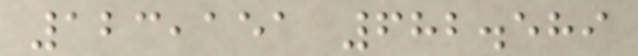123,151 682.589
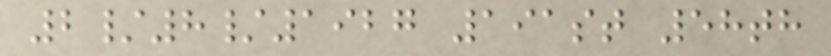2/8/1927 191st 58th
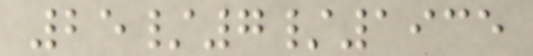25/7/1935
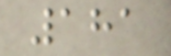181
